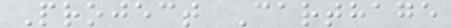Project Carthage
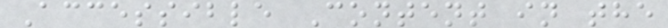Accessible Content in the
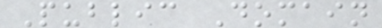Public Domain
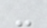-
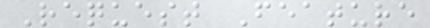Request Feature
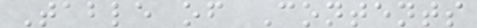Table of Contents
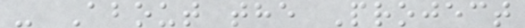- About the Project
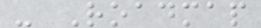- Roadmap
